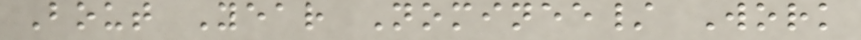Bout Year Nominee/ Work
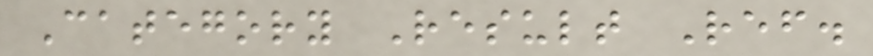Category Result Ref.
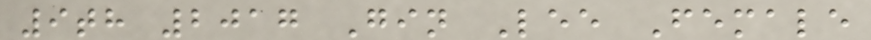9th 2017 Gin Lee Female
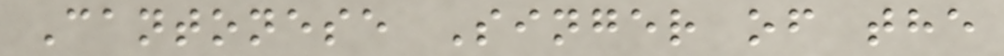Cantonese Singer of the
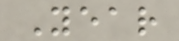Year
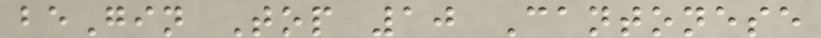beGin Top 10 Cantonese
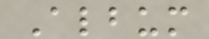Album
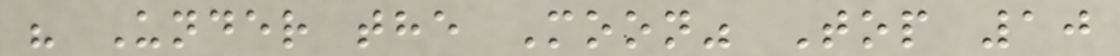" Under the Moon" Top 10
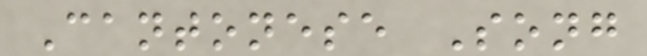Cantonese Song
